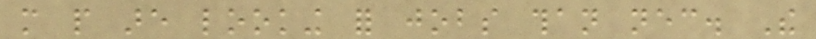more people are looking for jobs than necessary. The
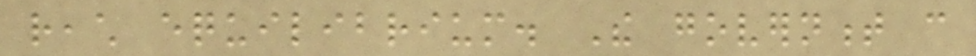reach equilibrium. The government can
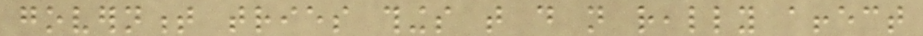government tries things that do not really affect
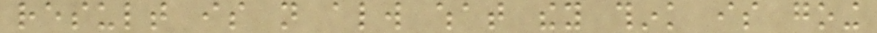result is not always what they think is going
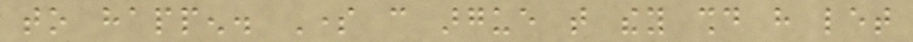to happen. Some can argue that they should have let
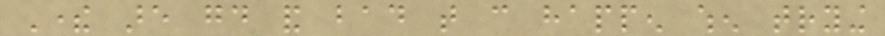There are good and bad that can happen when trying
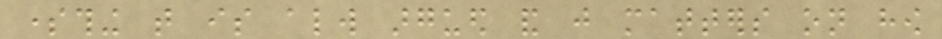something that is always argued and just matters on how
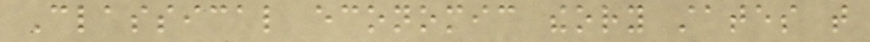Classical economic theory states that
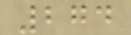274
